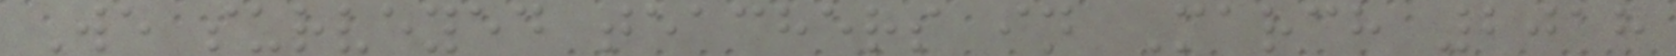We surveyed teachers in March 2018
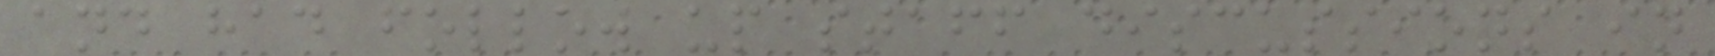and had follow up staff discussions in
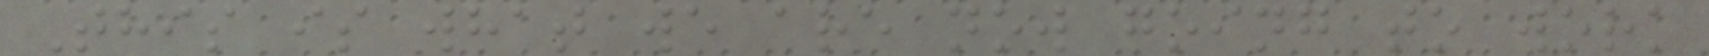This is what we are now going to work
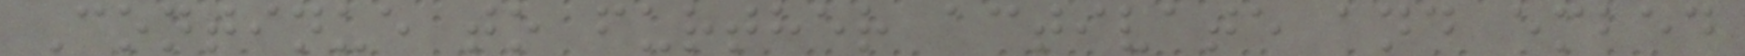Continue to further activate and embed
